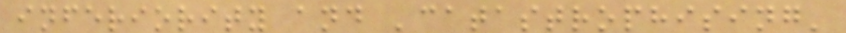inferiority and 'catastrophising'
